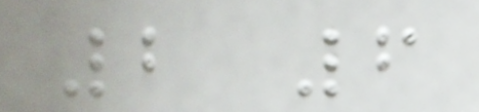2 6
